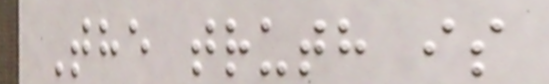The truth is
